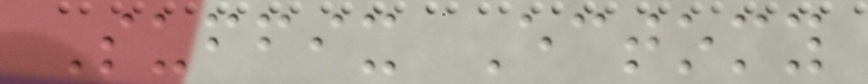Suffix Ectomy
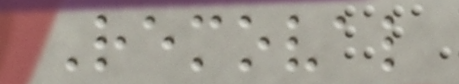Removal
